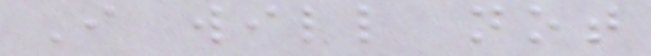I will not
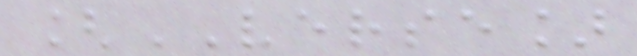[VERSE]
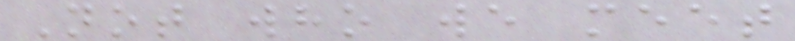Not who we meet
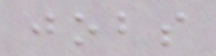jobs
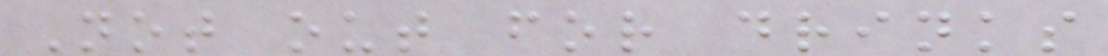Not out for drinks
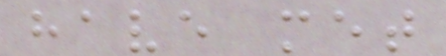have met
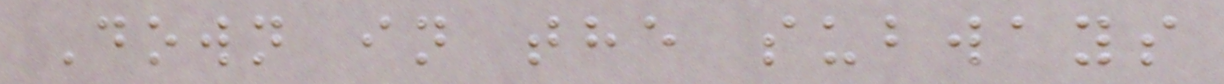Down in the subways
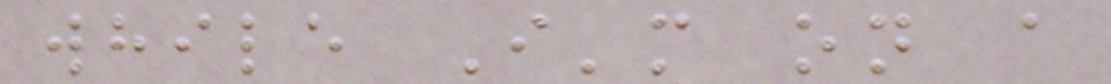while I'm on a
